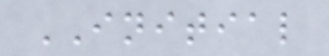INITIAL
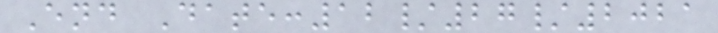End Date:12/27/2021
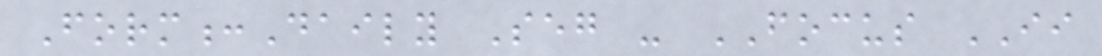Form:Daily Seg - FOCUS II
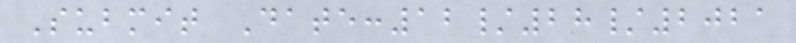Submit Date:12/28/2021
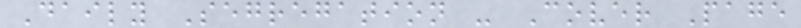Daily Segregation - Cover Page
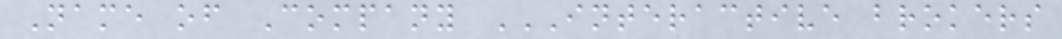Name of Company INTERACTIVE BROKERS
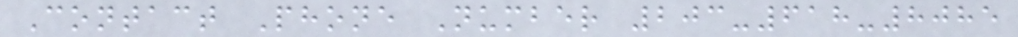Contact Phone Number 203-618-8085
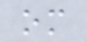om
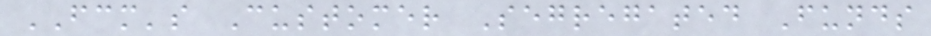FCM's Customer Segregated Funds
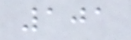101
